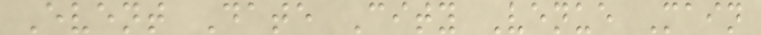Event Date City Venue Main
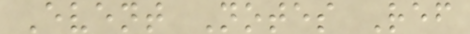Event Notes Ref
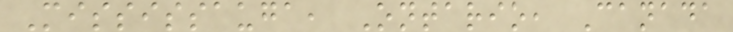Mississauga, Ontario, Canada
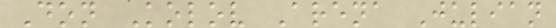Don Kolov Arena Julian
